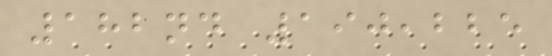182nd 190,225
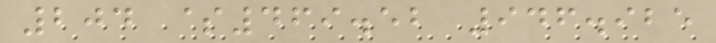204 $469.52 946.925
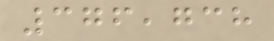376,738
